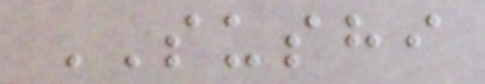SUSHI
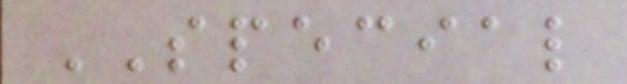SPECIAL
